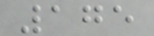175
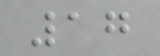17
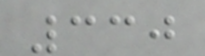330
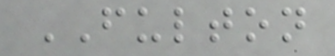FULTON
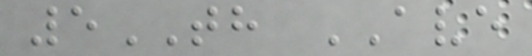5TH AVE
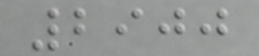2900
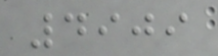4909
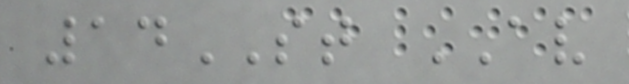14ST AV
